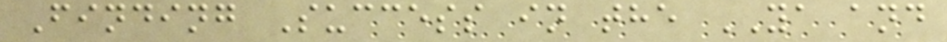Finding Success in the YA and
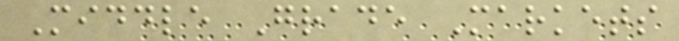Middle Grade Markets
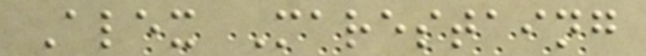Alex Marestaing
